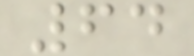64
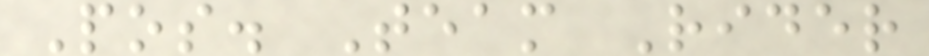Pos. Team Rider
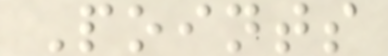Points
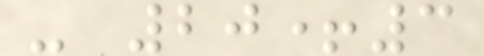- 20+3
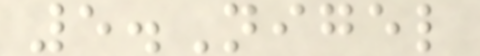5.Nigel
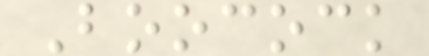Boocock
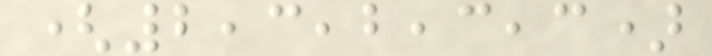(2,3,2,3,3)
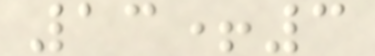13+3
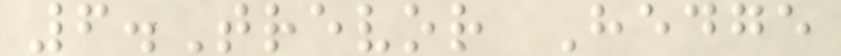6.Trevor Hedge
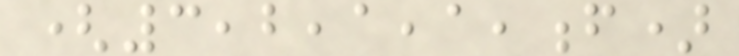(3,2,1,1,f)
